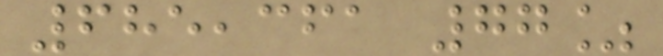685,361 77%
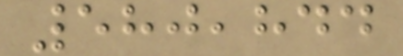580,844
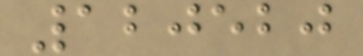120520
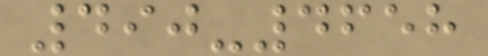490-4658
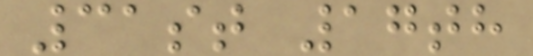31st 17th
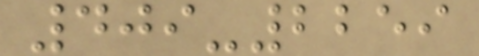409-2259
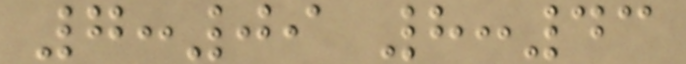7:09 8:43
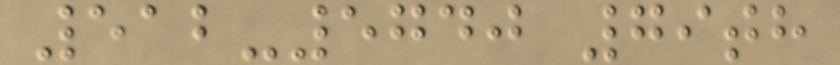512-5740 79th
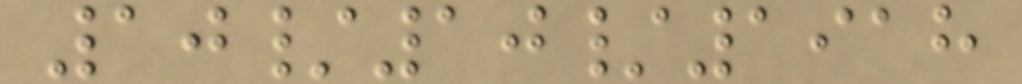10/10/1918
